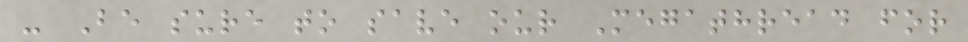- Be sure to save our Megathread for
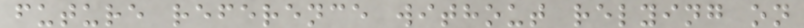future reference without relying on
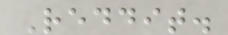Reddit.
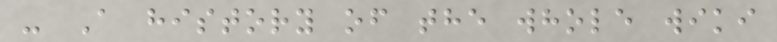- A history of the whole wiki
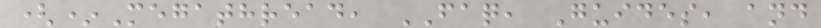(*Megathread, FAQ, Guides, and
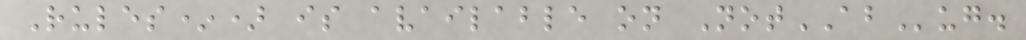Rules*) is available on NotABug.
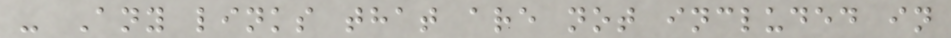- Any links that are not included in
